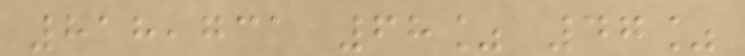818,731 68% 47%
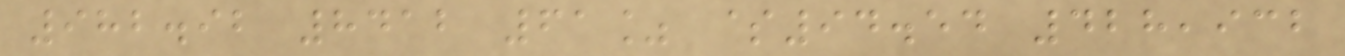982.92 8412 61% $94.54 428,932
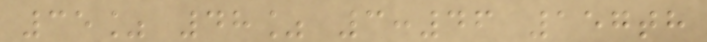35% 48% 3:46 157th
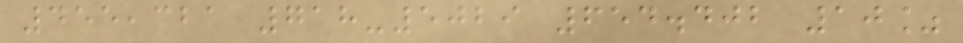455,321 718-5029 654.402 10%
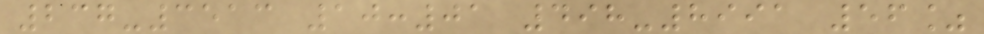237-3513 10:01 498-8991 56%
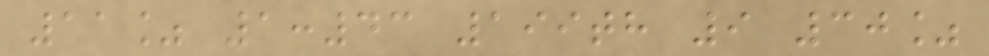11% 1:43 199th 9 30%
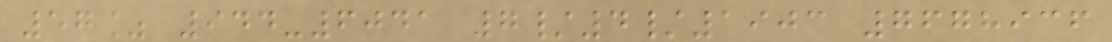57% 944-6041 7/4/1903 7678936
